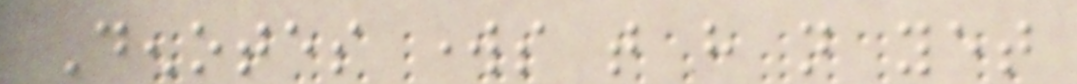Denotes works that have not yet
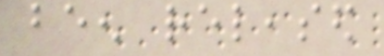been released
